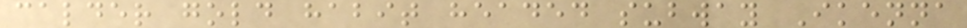calder gold habit headed subway Ikenna
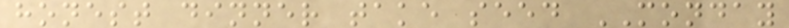honest dinner take seed MONDAY
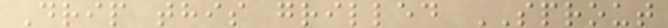Drip this grilled SPROUT
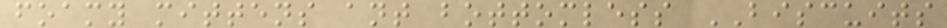foamy mittens ant bottomless BISCUITS
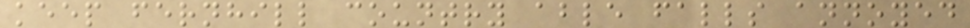keep fernhill country able falls annoyed
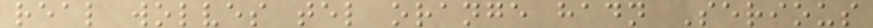real wolves tel orange hadn Serious
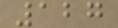127
